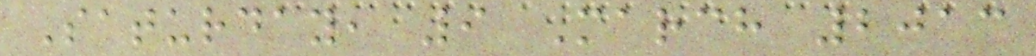Saturday, 9 March 2013
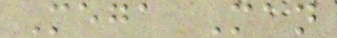Mega Man
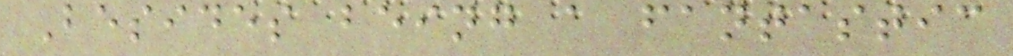Besides being a fantastic
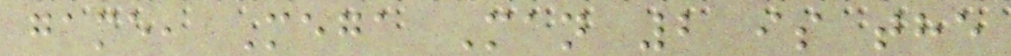game, Mega Man 2 is the
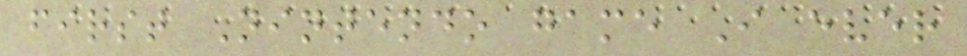first Nintendo game I ever
